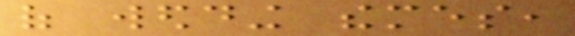of wedding themes,
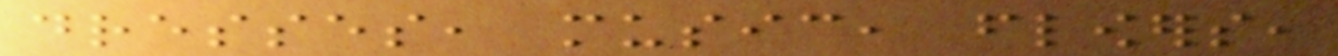dresses, music, flowers,
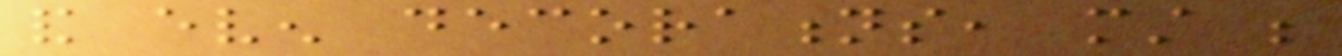and even decorations, must be
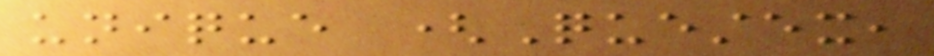unique (Questex,
